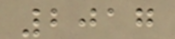2017
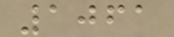1061
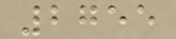2755
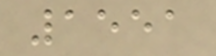1551
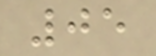05
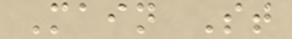Main St
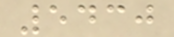5430
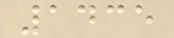1435
